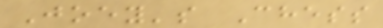Joey's Chess
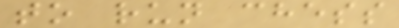to run chess
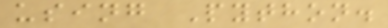using Python.
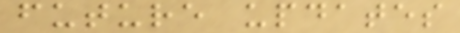future updates
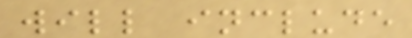will include
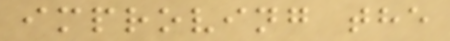improving the
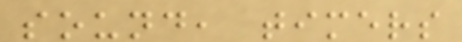sound, timers
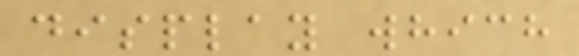display which
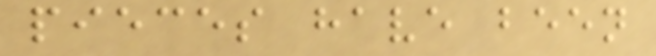pieces have been
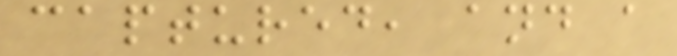captured, and a
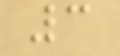3
